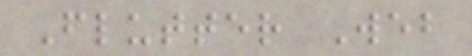Flutter Web
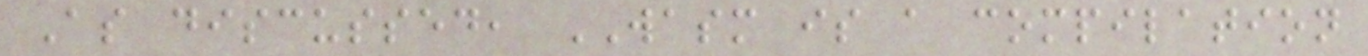As discussed, WASM is a compilation
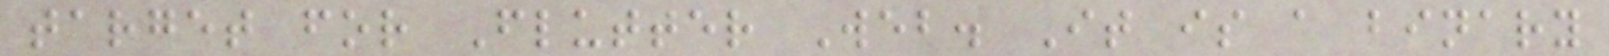target for Flutter Web. It is a binary
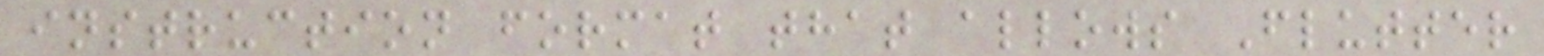instruction format that allows Flutter
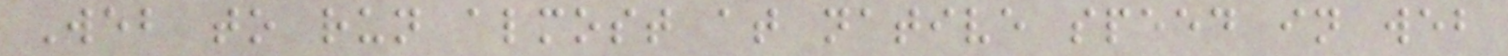Web to run almost at native speed in web
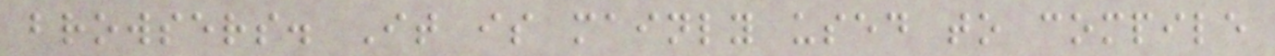browsers. It is mainly used to compile
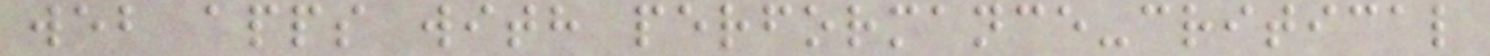web apps with performance-critical
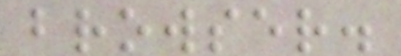browser.
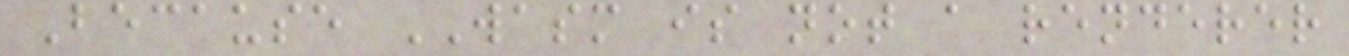Because WASM is not a renderer
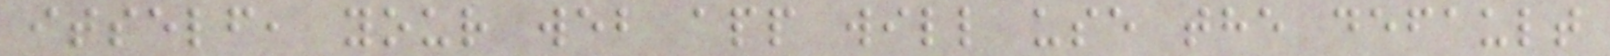itself, your web app will use the default
